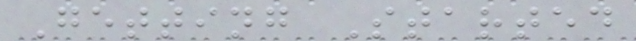Getting Started
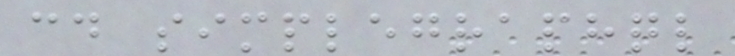cd simplegraphql
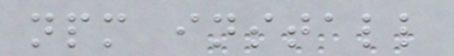npm install
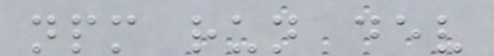npm run dev
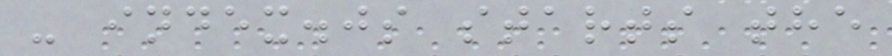- index.js starts the
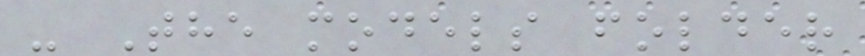- The models folder
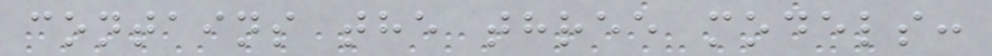contains the three models:
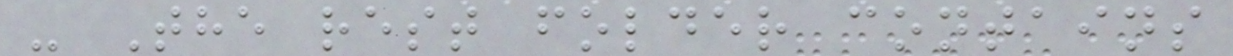- The rest folder contains
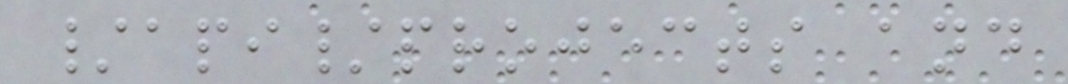/api/projects and
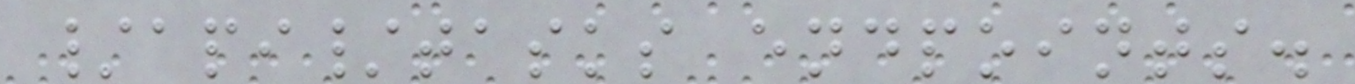/api/tasks endpoints.
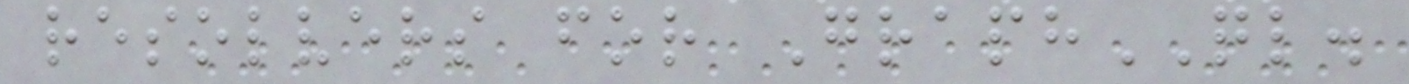resolvers for GraphQL.
